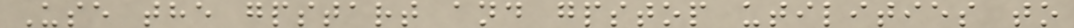Use the gpstart and gpstop utilities to
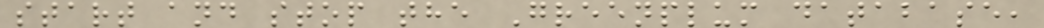start and stop the Greenplum database,
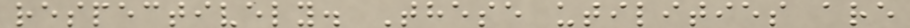respectively. These utilities are
